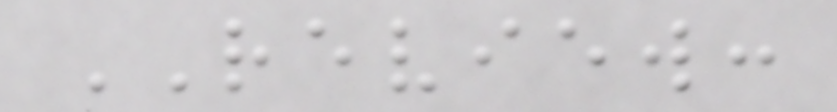REVIEW:
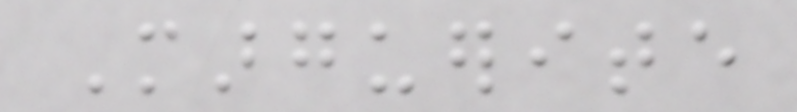Marguerite
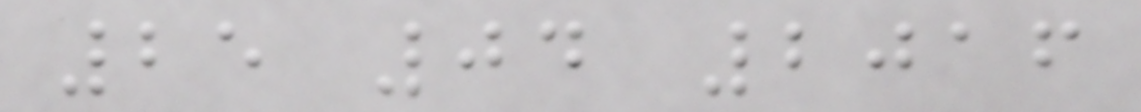25 04 2016
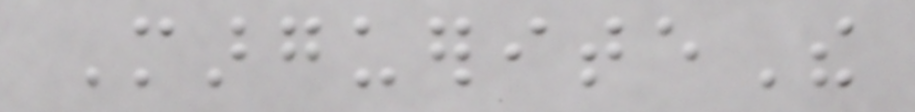MargueriteThe
